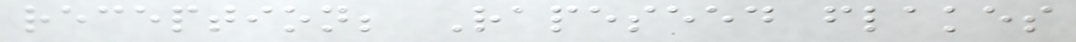reception; Rapeseed flakes
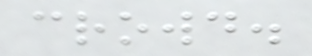crowd.
